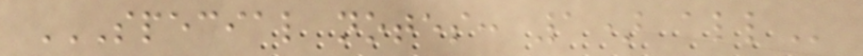SPECIAL NOTES: 1) ALL
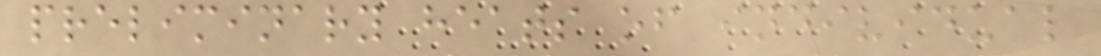preliminary heats of individual
